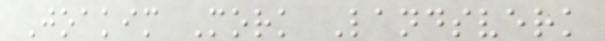Joakim Mork Landsverk
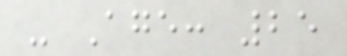- Age: 25
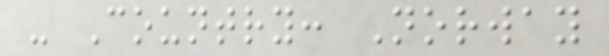- Country: Norway
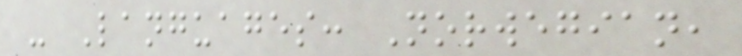- Languages: Norwegian,
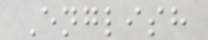English
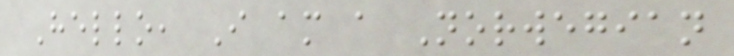Hello, I am a Norwegian
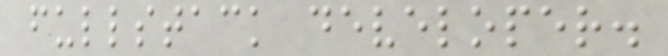fullstack developer.
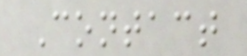Contact
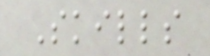Skills
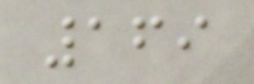169
